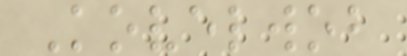Kovelwob
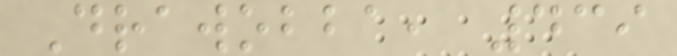Drawobba, 439
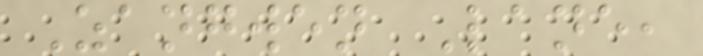Zangwen Lane,
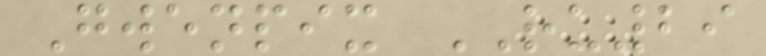Gwenpix RU29
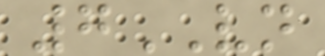7VN
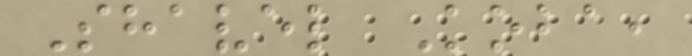Shavel Koba,
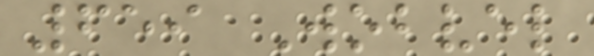659 Wobvel
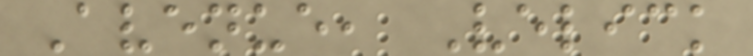Avenue, Velick
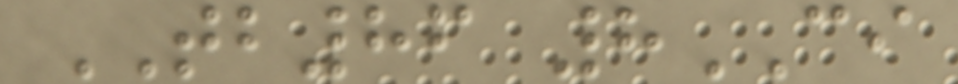TB86 8CI
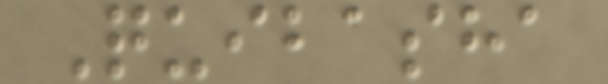Quibasha
